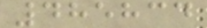485834
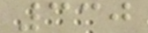330
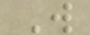W
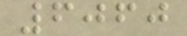6060
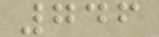746
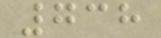738
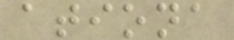ationa
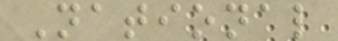National
